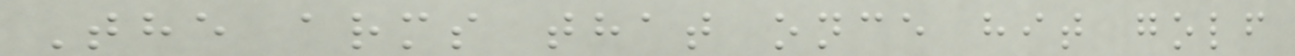The arms that once hit golf
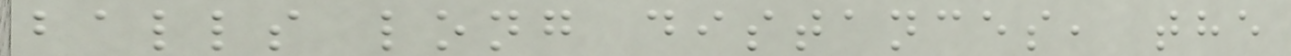balls long distances, the
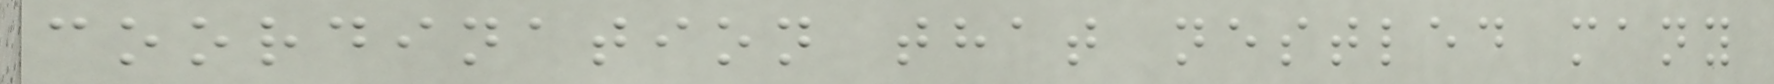coordination that nestled many
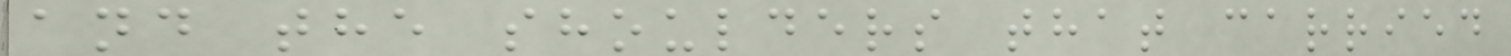and the shoulders that carried
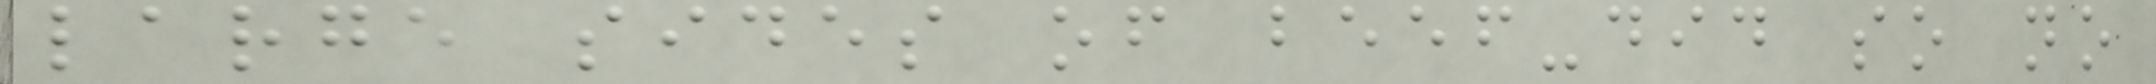large sides of beef-did so no
